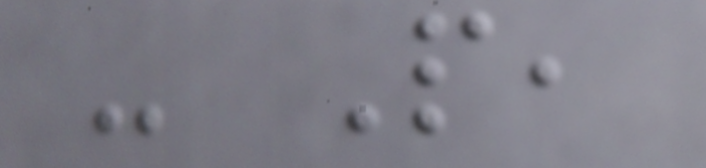- People,
